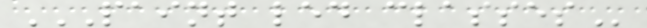PAINT LED CLASSES
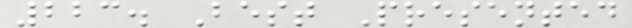223. Best Presented
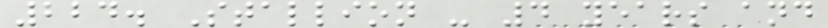224. Stallion - 4 years and
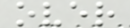over
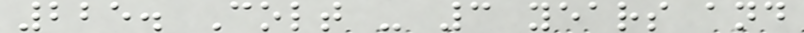225. Colt - 3 years and
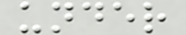under
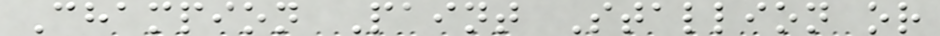Champion Paint Stallion or
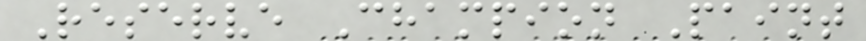Reserve Champion Paint
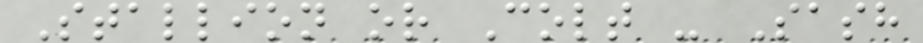Stallion or Colt - Sash
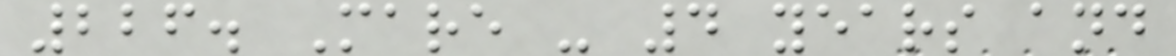226. Mare - 4 years and
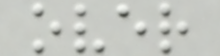over
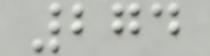274
